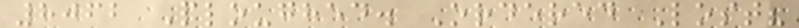8062 Ploughed. Ordered Lost?
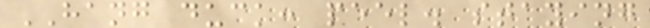HANG duck: peel. staying
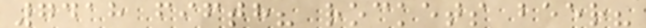7418 fifth? rockets beer?
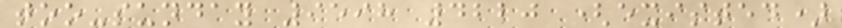too-sunday 9598 4220 (existed)
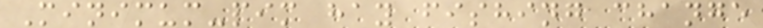Minimum-pim hay fishing change
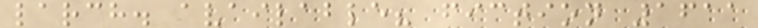larch. available? fiction 1611
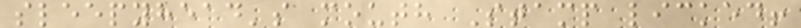sleepyhead's mouth Stamp licked!
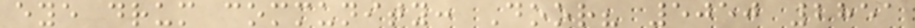eye drum community: Door? 5050 2851
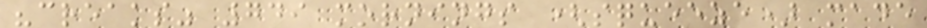"creaks" 749 mornings (squeeze) made
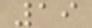19
